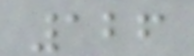126
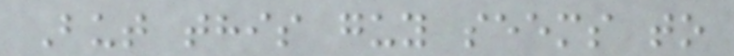But this guy seems to
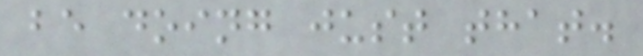be doing just that.
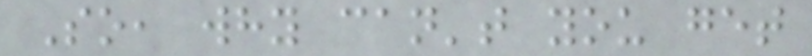So, why can't you get
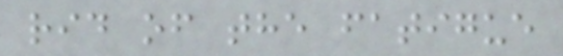rid of the fatigue
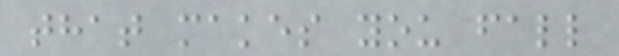that makes you fall
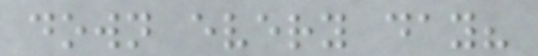down every day?
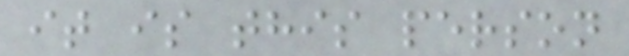it is this person
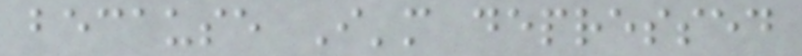because I'm depressed
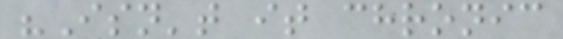"Isn't it chronic
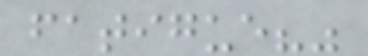fatigue?"
